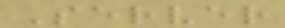Server
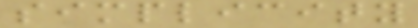simplicity
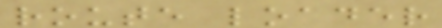route loader
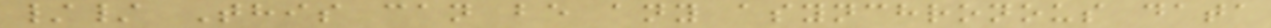// This can be any asynchronous data
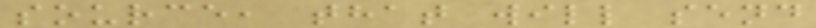source, that will send
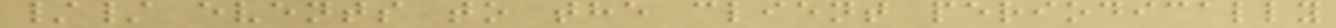// events to the client periodically
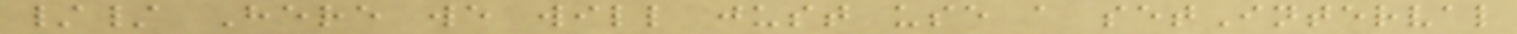// Here we will just use a setInterval
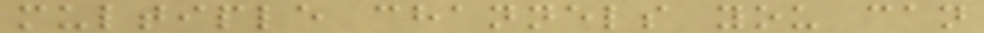multiple channels you can
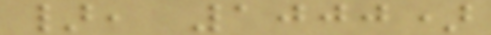}, 1000)
